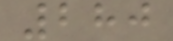280
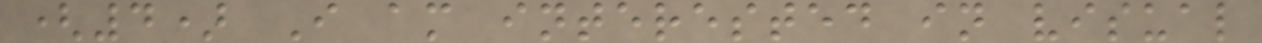(4) I am interested in visual
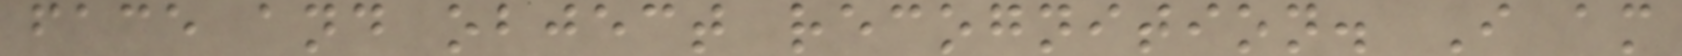face and object recognition. I am
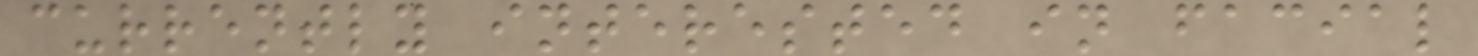currently interested in facial
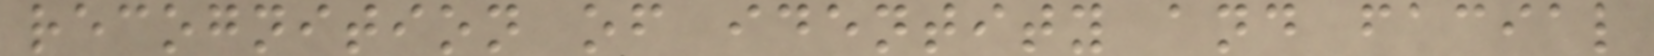recognition of identity and facial
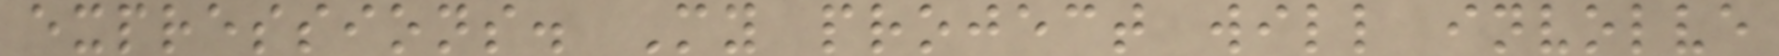expressions. My project will involve
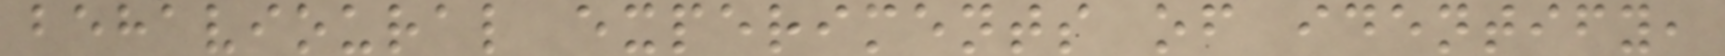behavioural experiments of identify,
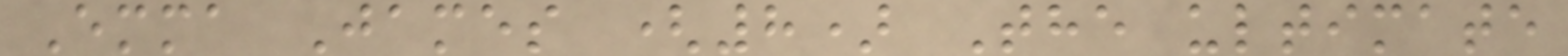Emma James (8) The ultimate
